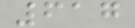617
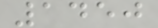1450
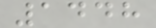1448
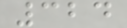324
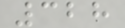328
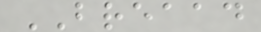BREAAD
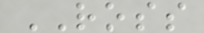ROSS
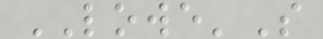LOWE'S
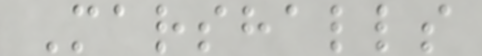Marshalls
